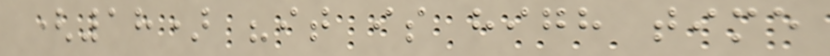(18) "it is high time
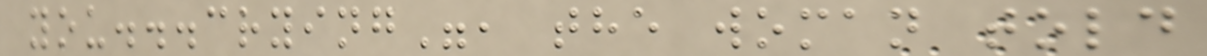you...crying", the woman told
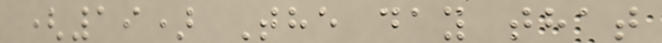(19) The day that
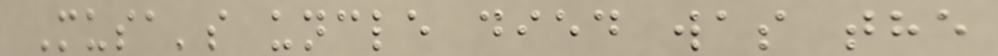Musa's uncle died was the
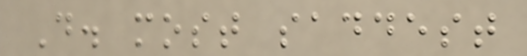D. most saddest
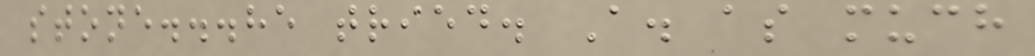stone...he tried. A. as much
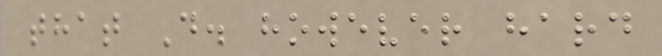that D. however hard
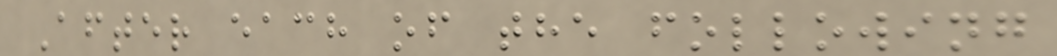After each of the following
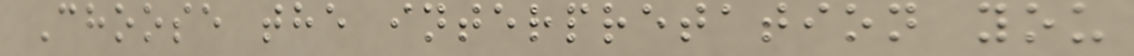Choose the interpretation you
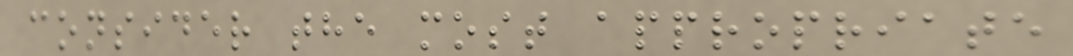consider the most appropriate
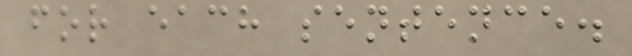for each sentence.
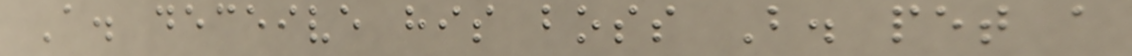A. deceive his boss B. pet a
